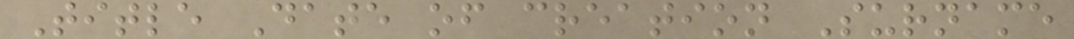Title Date of creation Surname
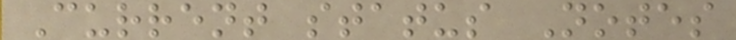Current status Notes
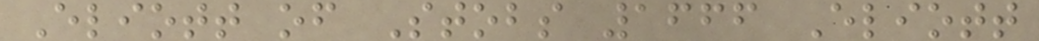Eliott of Stobs 1666 Eliott
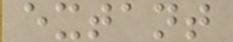extant
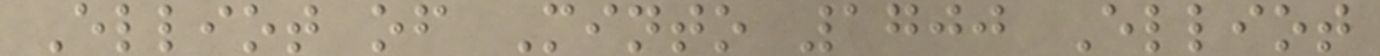Elliot of Minto 1700 Elliot
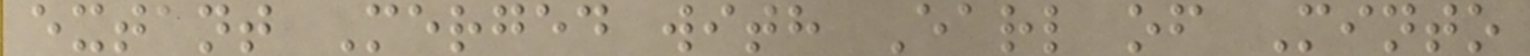extant Merged with Earl of Minto
